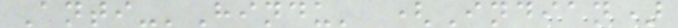Anti-'Hindu' (Indian)
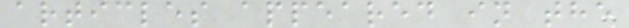articles appeared in the
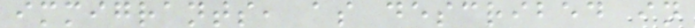immigrants, as described in
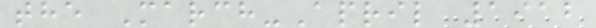the March-April 1912
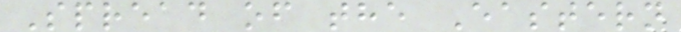Spread of the Eastern
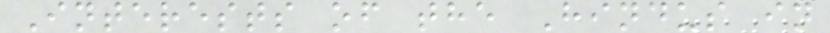Interests of the Hindus in
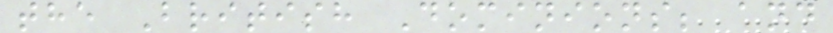the British Dominions; and
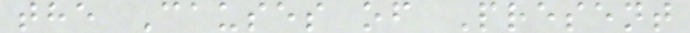the Causes of Present
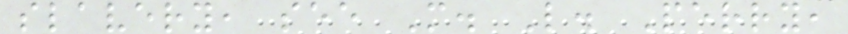slavery, see M. L. Perry,
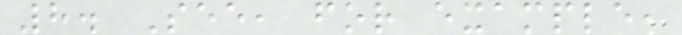8. See, for example,
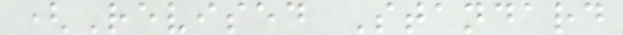(Revised Standard
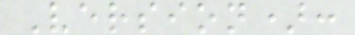Version):
